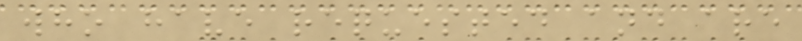who have requested and are
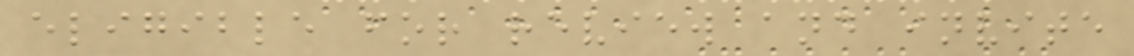eligible for review and invite
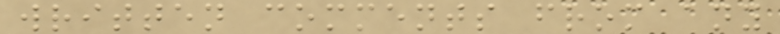written comments from any
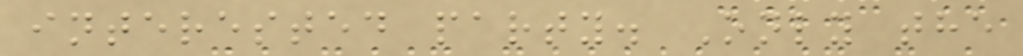interested party. Only the
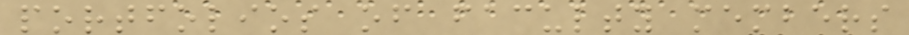portfolios of faculty members
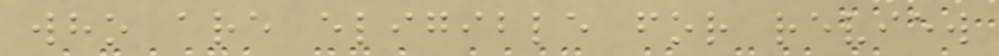who are eligible for review
